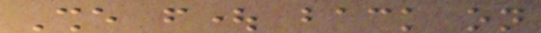She fought back on
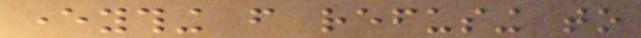everything from refusing to
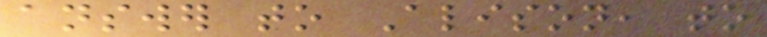answer to Alison, to
